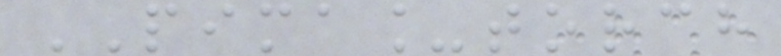PIMA_torch
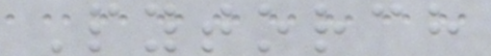Pytorch
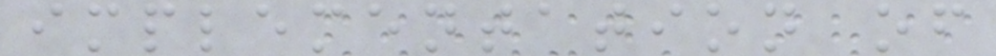implementation of
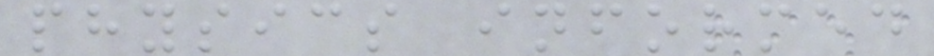physics informed
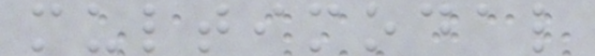multimodal
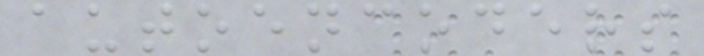autoencoders
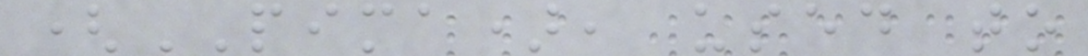(PIMA), used to
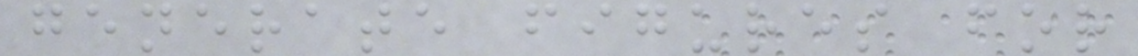generate figures for
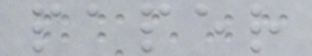paper
